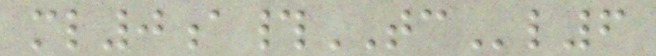ml0a#TCl6
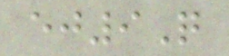ej9Q
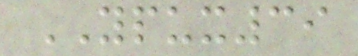YPUX39
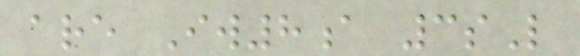are Iw8a 3sL
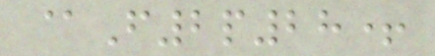@F2p28+
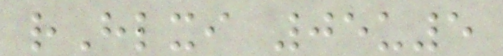rHlxi 05u5
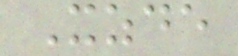Xzde
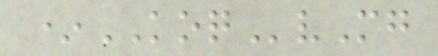*KOQvMg
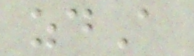zdA
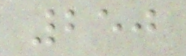250
